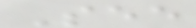See
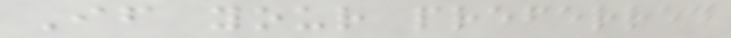If your preferred
